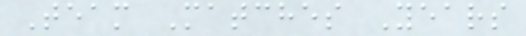Team Matches Years
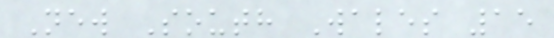New South Wales 15
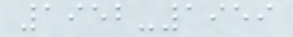1952-1959
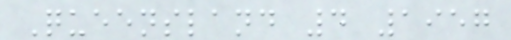Queensland 4 1957
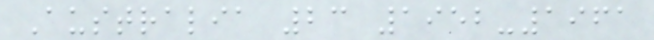Australia 23 1952-1961
